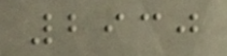2930
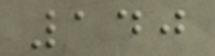140
